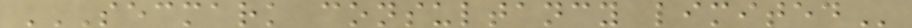SECMARK CONSULTANCY LIMITED
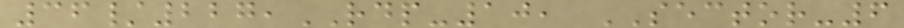36/227,RDP-10, SECTOR-6
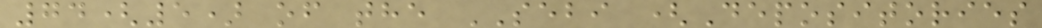74(5) of the SEBI (Depositories
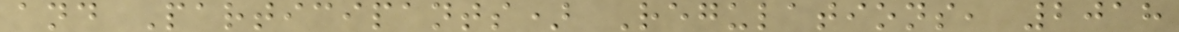and Participants) Regulations, 2018
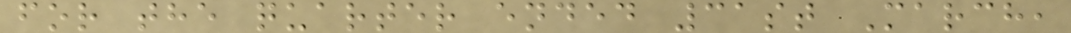for the quarter ended 31st March,
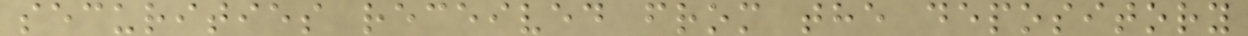securities received from the depository
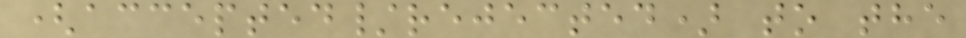(accepted/rejected) to the
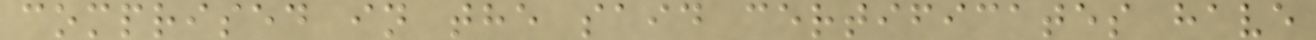comprised in the said certificates have
